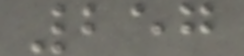257
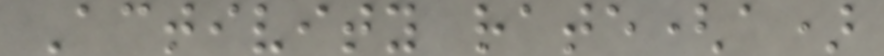Activity rate(a)
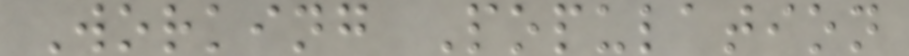Working Population
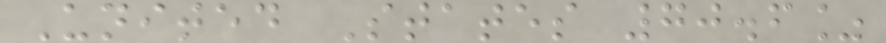United States 70.6%
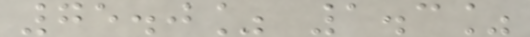75.0% 1.3%
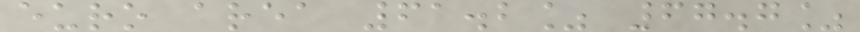euro area 61.2% 67.7%
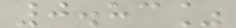0.83%
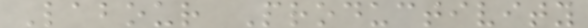Labour Productivity
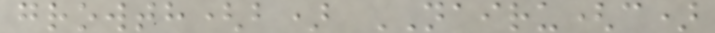growth(b) NAIRU(c)
